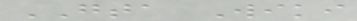GTA Wiki
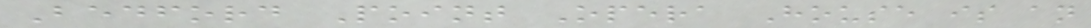Bedford Point Opera House is an
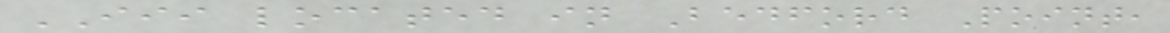III located in Bedford Point,
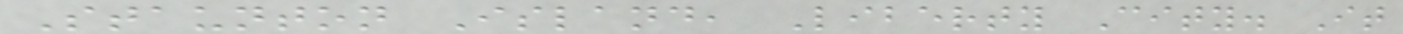Staunton Island, Liberty City. It
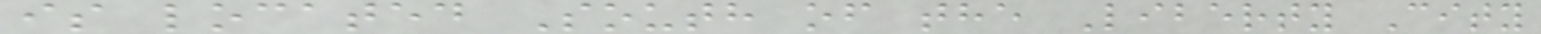is located South of the Liberty City
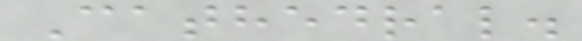Cathedral.
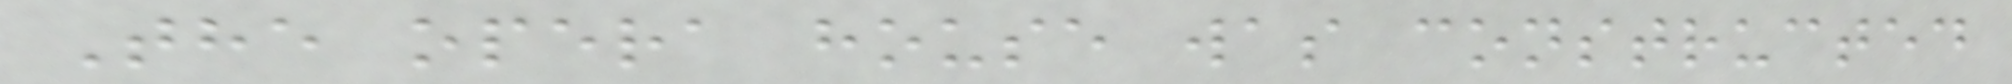The opera house was constructed
